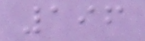196
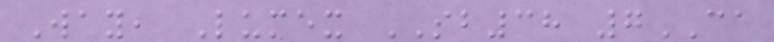Way, Lumex SB38 7CA
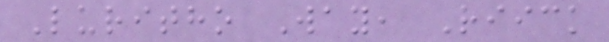Luritho Way, Riick
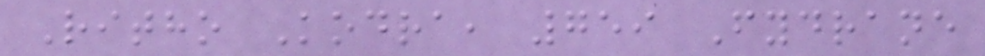Ritho Kodra, 759 Fydrane
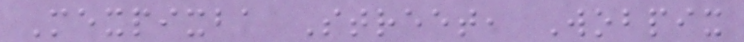Mexpixba Street, Wobpix
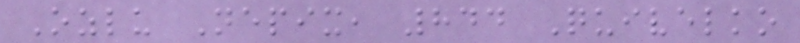Ozlu Nepix, 844 Quivelko
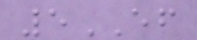5EF
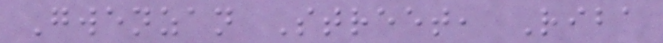Gwenzan Street, Riba
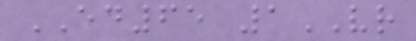ED65 1VR
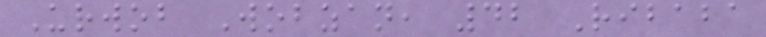Urwob Wobzan, 42 Ribaba
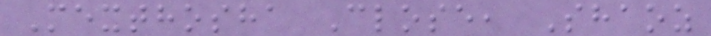Mexthosha Close, Shaoz
